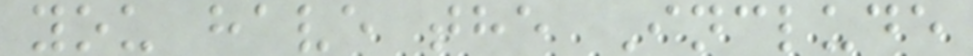you have the Include
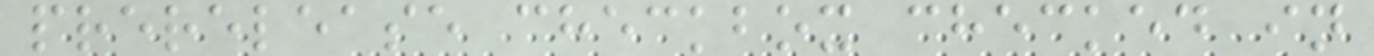prerelease checkbox checked in
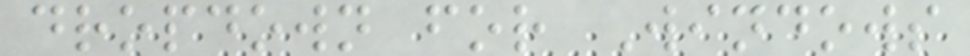dropdown for Windows
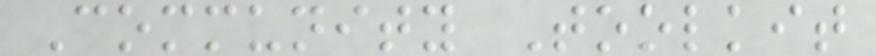Community Toolkit
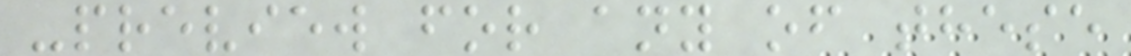-preview for any of these
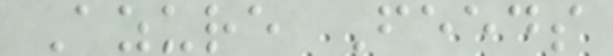Azure Feeds
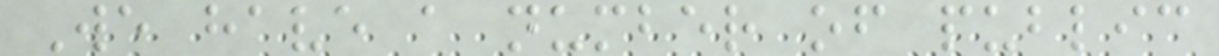We have a number of public
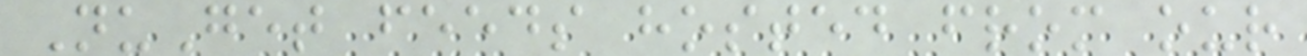NuGet feeds hosted from our
